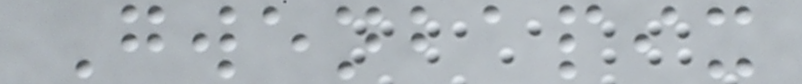Gwenbapix
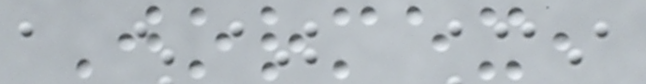Jormex,
